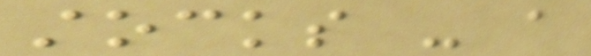stocks - a
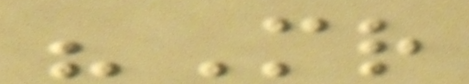"Mr
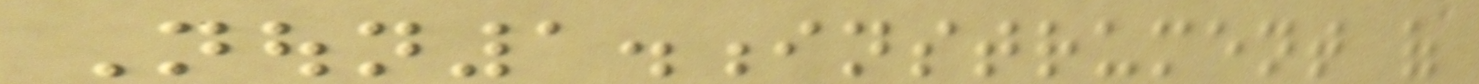Noun1.instrument of
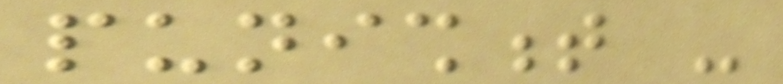punishment -
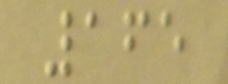165
